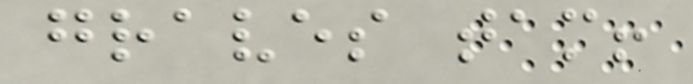graves tam!
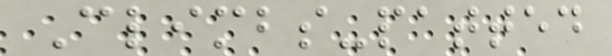Climbs-patted
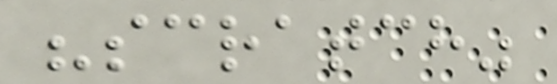"scratch"
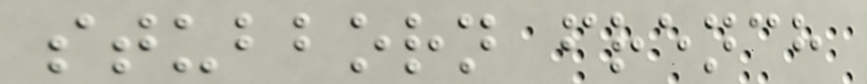stubborn french
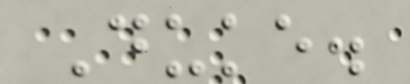Duke.
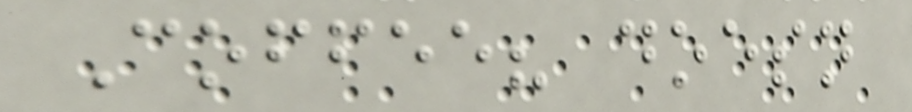Coffee? doesn
